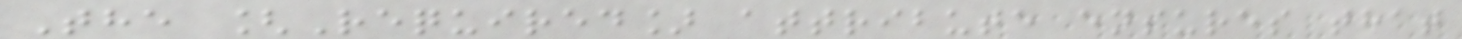The [Required] attribute ensures that
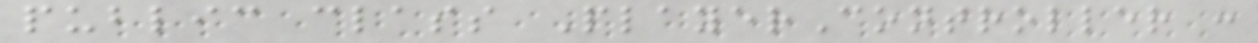public class PlayerController :
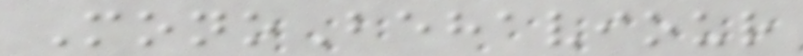MonoBehaviour
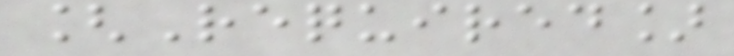[Required]
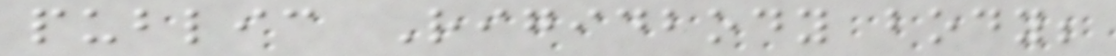public Rigidbody body;
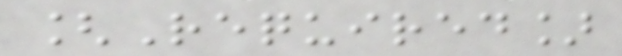[Required]
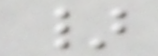}
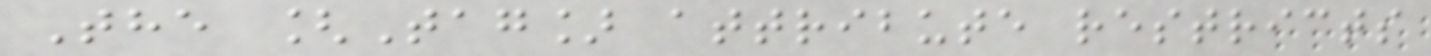The [Tag] attribute restricts
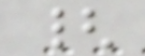{
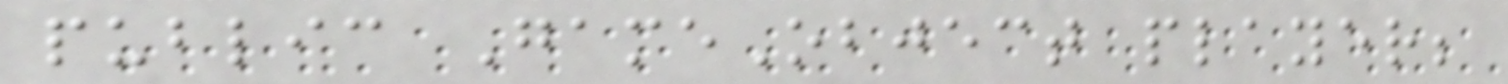public GameObject player;
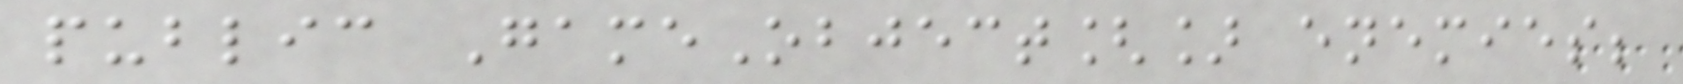public GameObject[] enemies;
